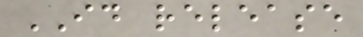ID release
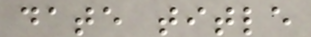date title
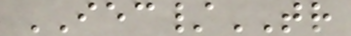IEC/TR
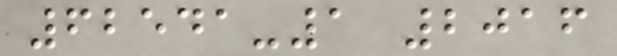62541-1 2016
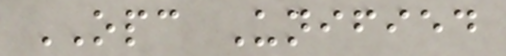OPC Unified
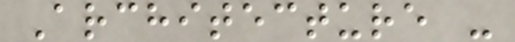Architecture -
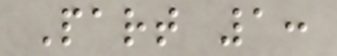Part 1:
